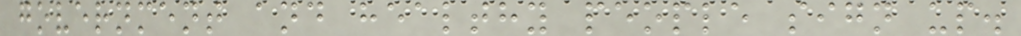government and healthy people sign up.
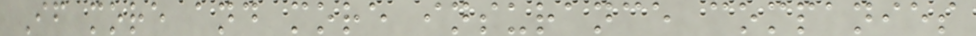If more and more insurance companies
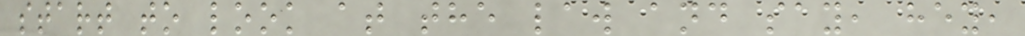start to look at the law and say, hey,
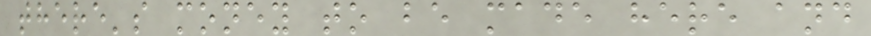there's money to be made here and
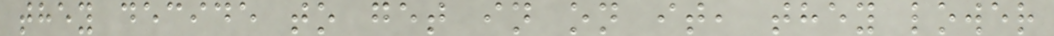they decide to get in on it, they lower
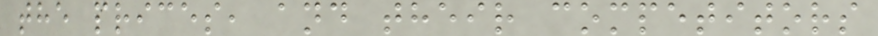the prices, and their competitors
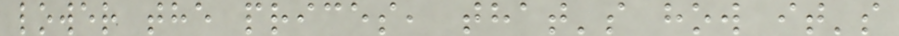lower the prices, that's how it's
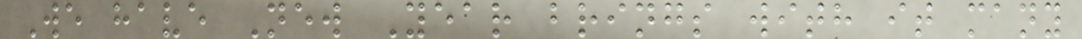We have New Year brings with it many
